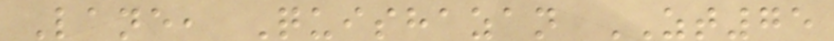Lane, Quishazan ZT75
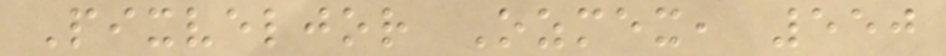Pixveljor Ozmex, 550
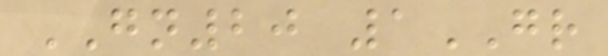GN20 1GR
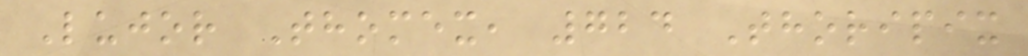Lujor Thomex, 724 Thoripix
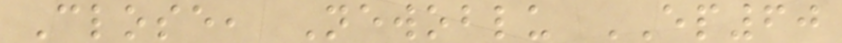Close, Newoblu EP60
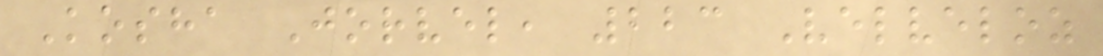Kosha Jorvel, 223 Velveloz
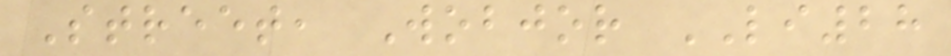Street, Wobjor LI28
